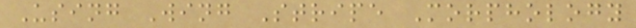Using Wing Stripe Morphology
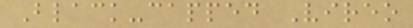Black-capped Vireo
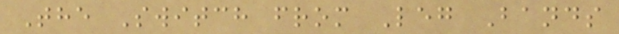The Switch from Leg Bands
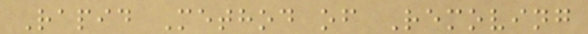Rapid Method of Removing
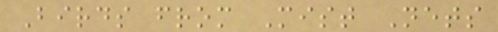Birds from Mist Nets
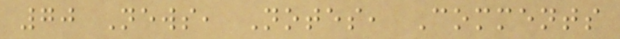70 News, Notes, Comments
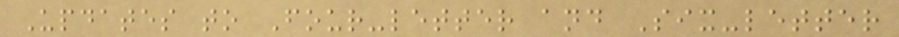Updates to Four-letter and Six-letter
